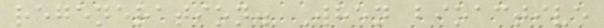regeneration. When bioactive
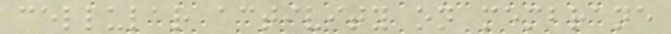cellular activity on membrane
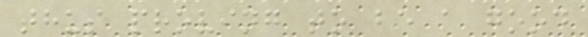thus proving to be a good
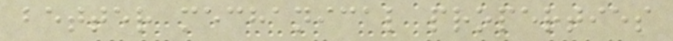better mechanical properties
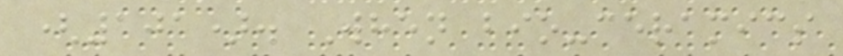(101). When bio-ceramics
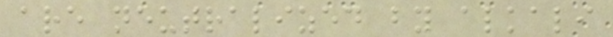are neutralized by alkali
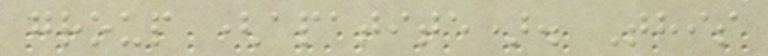group (apatite). This
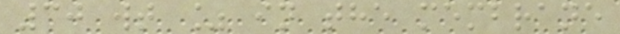30 wt % in the membrane
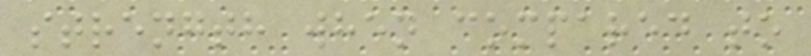strength when compared to
